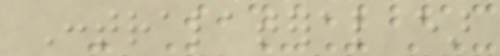Contralateral ear
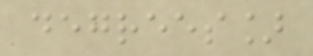degrees]
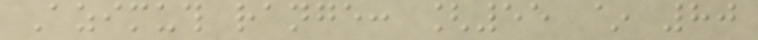Azimuth range: [55 ~ 80
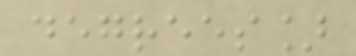degrees]
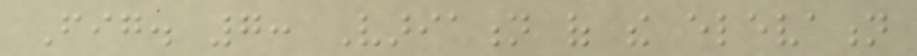Fig. 7: Variation of the elevation
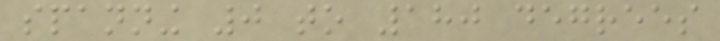spanning 0 to 180 degrees
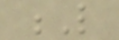L
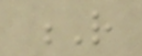R
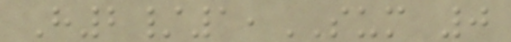H2/1,SUM 0
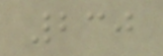230
